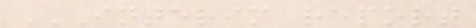INTERIM REPORT
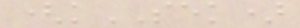(kSEK)
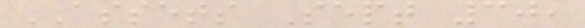ASSETS Sept 30,
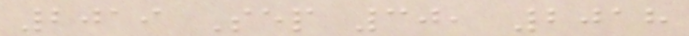2019 Sep 30, 2018
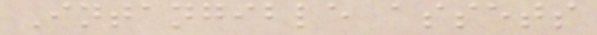Intangible assets
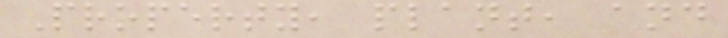Property, plant, and
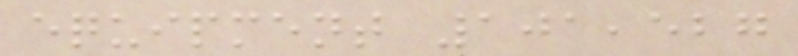equipment 101,527
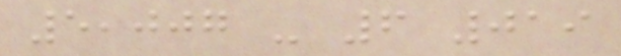5,007 - 6 019
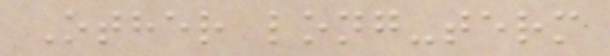Other long-term
